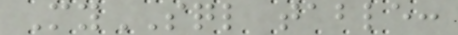MySQL table:
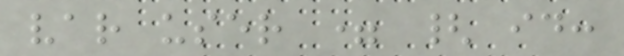var user = { id:
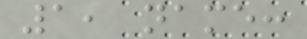1, name:
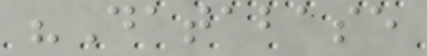"Database
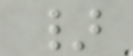}
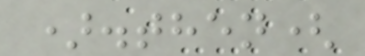).then(
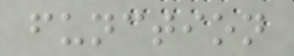function
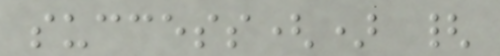success() {
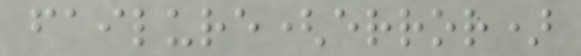failure(error)
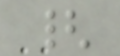{
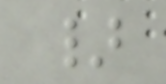}
